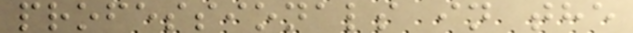professionals in the
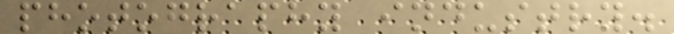photography industry.
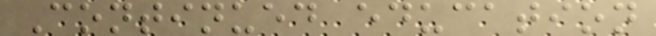Continued education
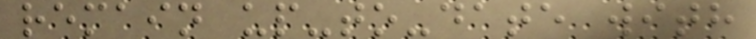remain up-to-date with
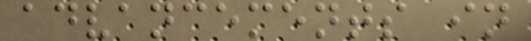advancements in
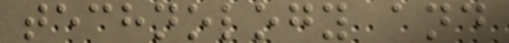technology and
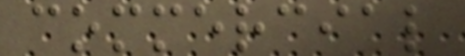commercial
